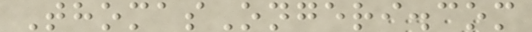ThomasOngeri.com
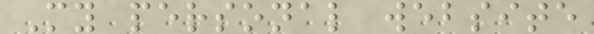My personal website
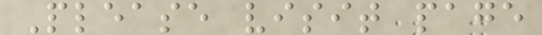Please visit page
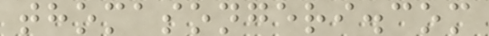thomasongeri.com
